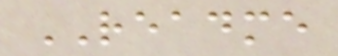README
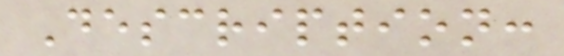Description:
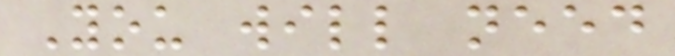You will need
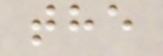the
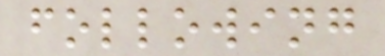following
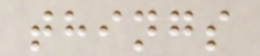things
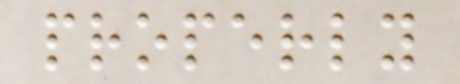properly
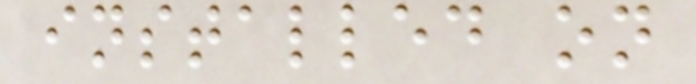installed on
